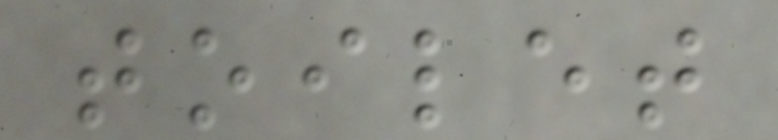toilet
